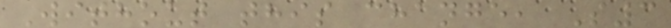Without this change, S3
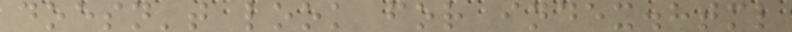doesn't look for index.html
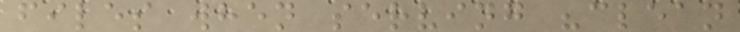files when serving "clean
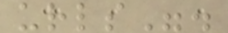urls".
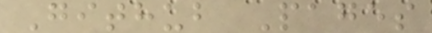Github Pages
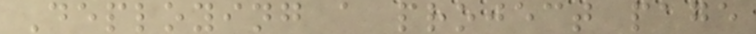Deploying a project page
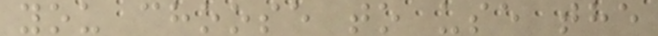you choose to use the
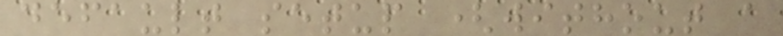default setup (without a
